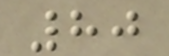80
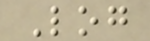Log
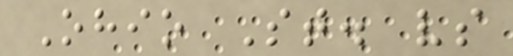Ohio St. vs
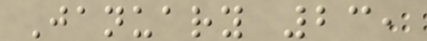January 23,
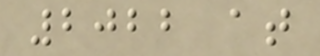2022 at
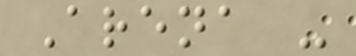Arena -
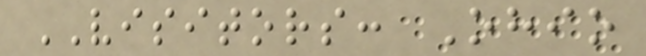VISITORS: Ohio
